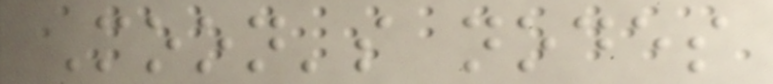Moon's nodes
